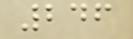246
